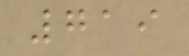719
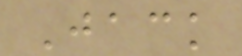Jack
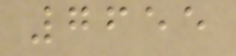7655
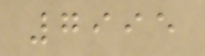7995
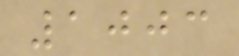1003
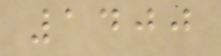1400
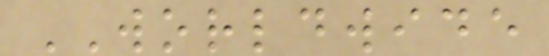WORLDWIDE
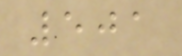501
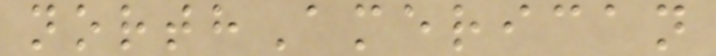northAmerican
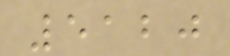5120
